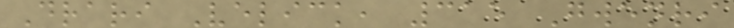Drari Velick, 315 Gwenri
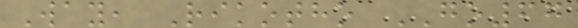Way, Rikotho GO67
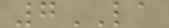7LA
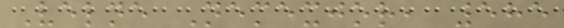Velne Nemexjor, 585
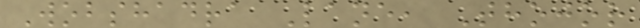Wobshadra Lane, Thojor
